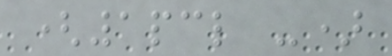(1pcl -)
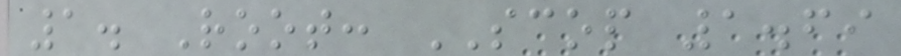1. Root: SCOP 1.69
